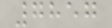7857
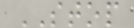STOP
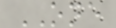ONE
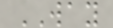WAY
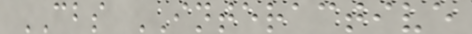CBS INTERACTIVE
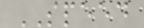SPEED
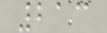213
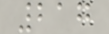217
